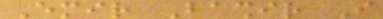Emir Bashir I
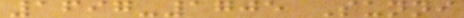1697-1705 Sunni
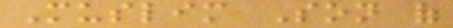Muslim Son of
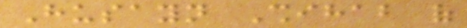Husayn Shihab of
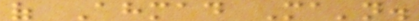of Ahmad Ma'n.
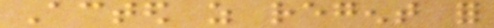Acted as regent for
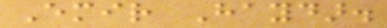Emir Haydar.
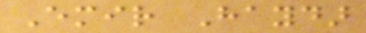Emir Haydar
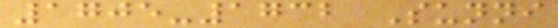1705-1732 Sunni
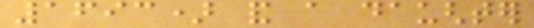1693) and a daughter
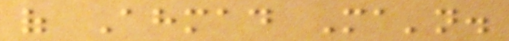of Ahmad Ma'n.
